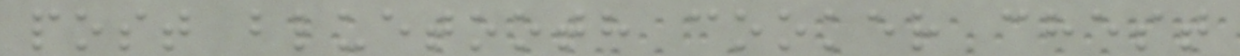post bluetooth cooker chest
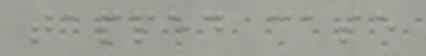tapped case
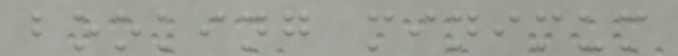booking minimum
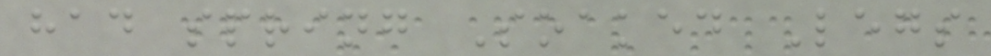had spring Soaked Legs
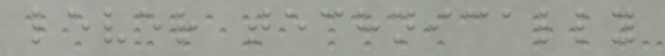lever technically
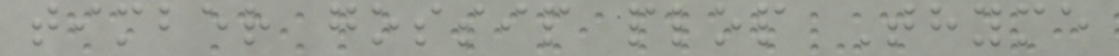timber gossip plop Thyme
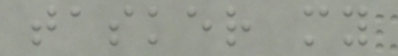tasker my
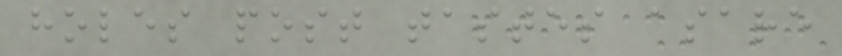holes post tastes asare
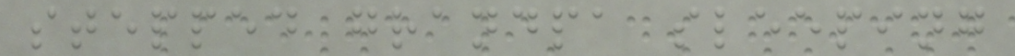stepped grandpa sleeping
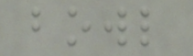bowl
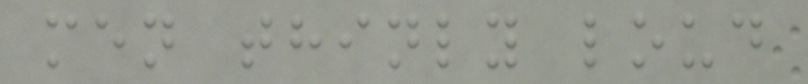men thinly loud
